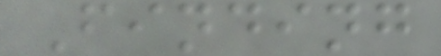Finding
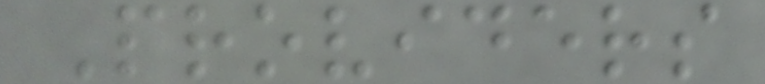Providers
